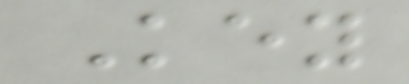Key
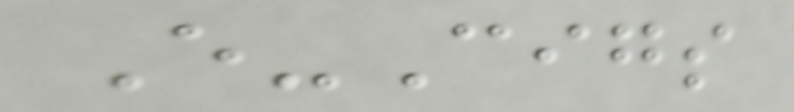E-Cigs
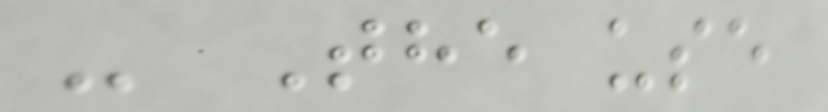- The use
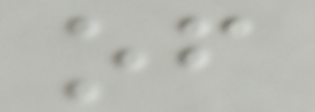of
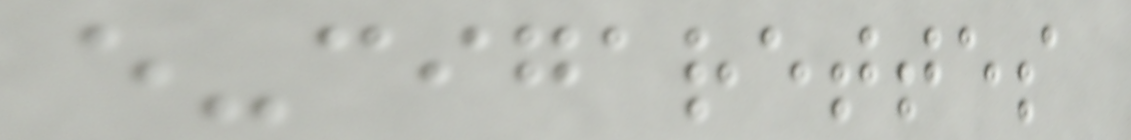e-cigarettes
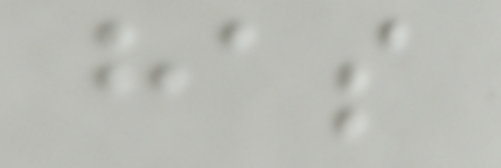has
